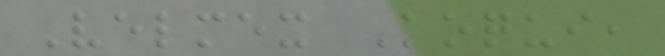Velmex Koqui,
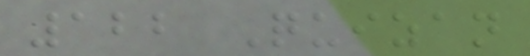122 Quizan
